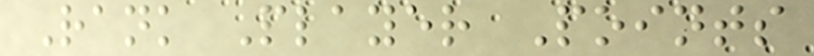Rank Player Points
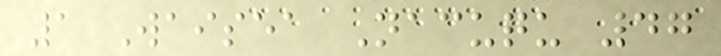1 Waisea Nacuqu 47
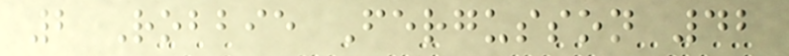2 Robbie Fergusson 42
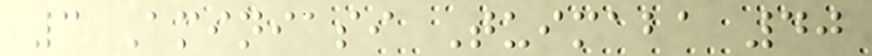3 Aminiasi Tuimaba 40
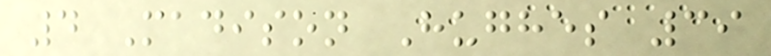4 Madison Hughes 39
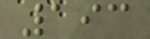193
